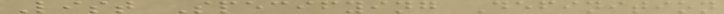List Specifying Definition
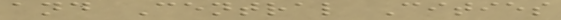and Central Cities
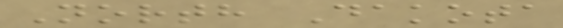North Dakota
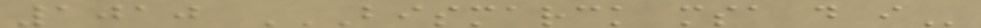1010 BISMARCK MSA D I
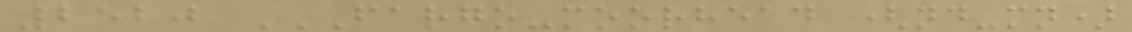2520 FARGO-MOORHEAD (ND-MN)
